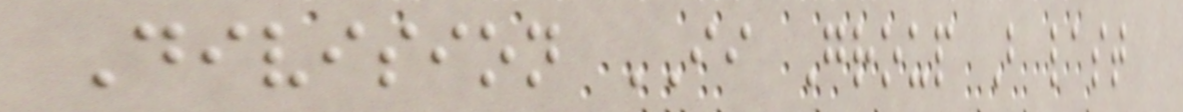Division II Group B last
